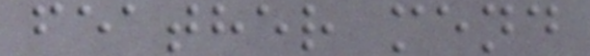feather mend
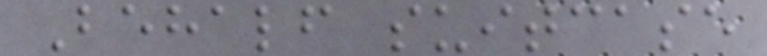Behalf suitcase
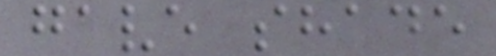gave shade
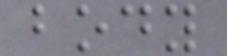body
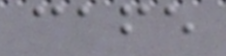cafe
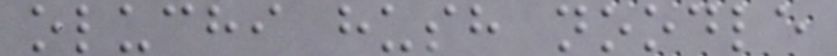oluchi hush noodle
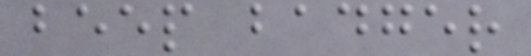beep badger
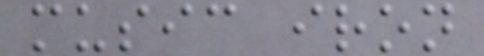music iron
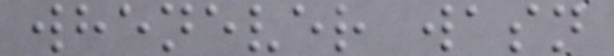whenever wasn
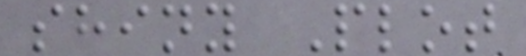shiny Plot
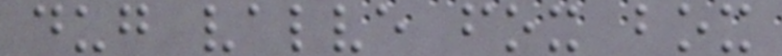dug valve fox box
